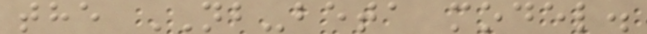the NB-beta model.
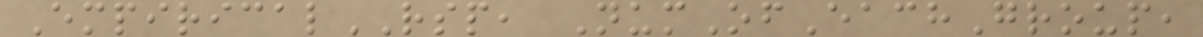EmpiricalRSP, NumOfEachGroup,
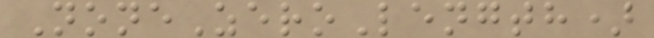NoneZeroLength)
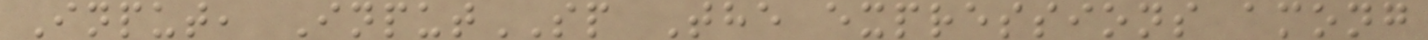Input, InputSP The expressions among
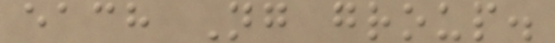each Ng group.
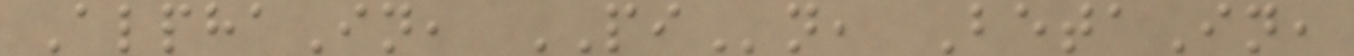AlphaIn, PIn, BetaIn,
